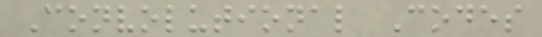Convolutional Codes
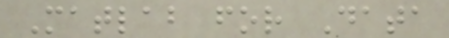Matlab for Data
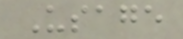Usage
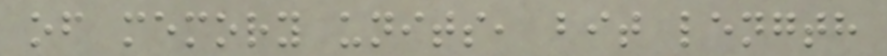of memory units, bit length
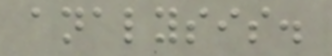analysis.
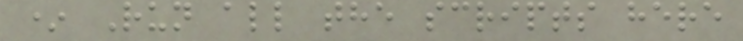* Run all the scripts here
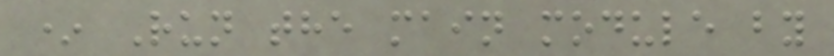* Run the main module by
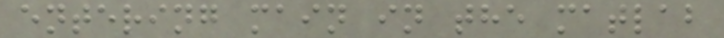entering main in the matlab
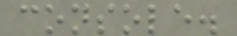console.
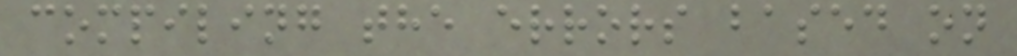compiling the errors based on
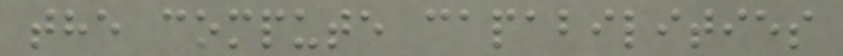the compute capabilities
